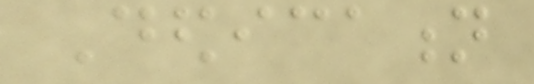Dedication
